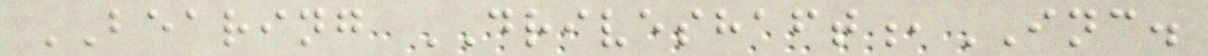BEARING DRIVESHAFT,INC.
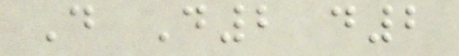D D2 d2
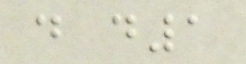d d1
